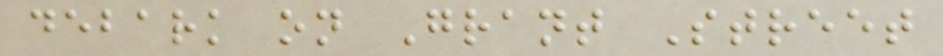debark on Grant Street
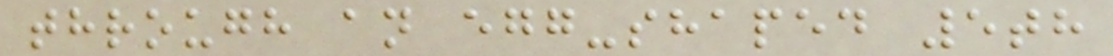through an egg-shaped 5th
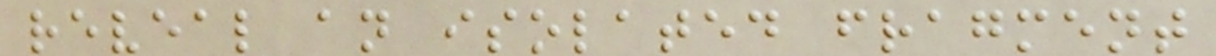reveal an isolated fragment
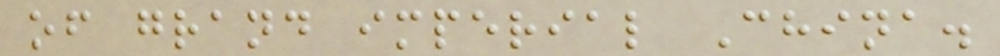of grand imperial China.
